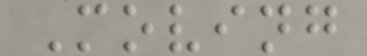Moving
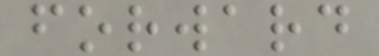forward
